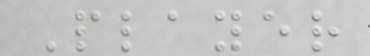Player
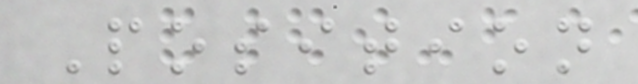Position
